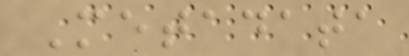Metadata
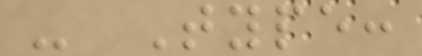- Type:
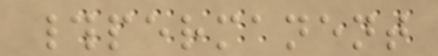#permanent
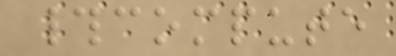#compute
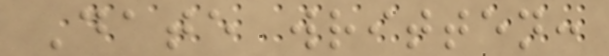Date written:
